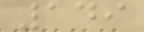149
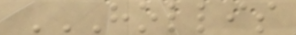HOLLIS
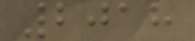2018
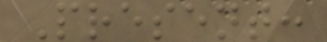Present:
